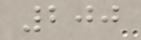200
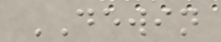DEWIN
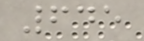645
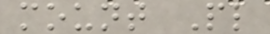mount Pl
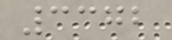3372
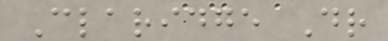Claridge Dr
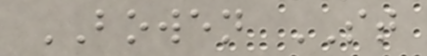BOWEN ST
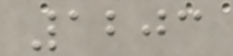1203
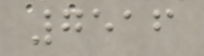7516
